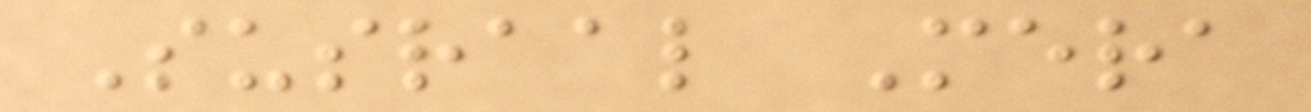Susraal Mera
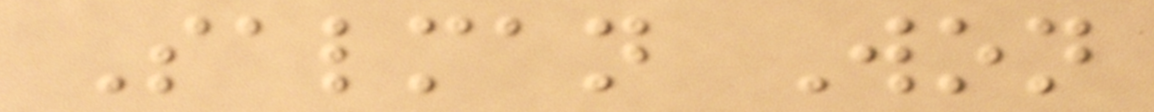Salman Won
